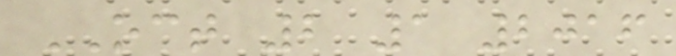OCT 2 1 2016
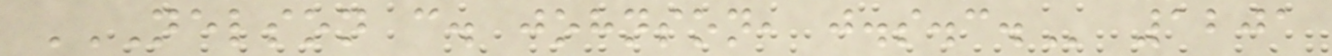NELSON C. JOHNSON, J.S.C. 1201
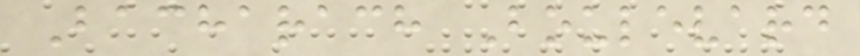Bacharach Boulevard
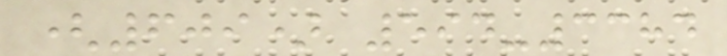(609) 594-3384
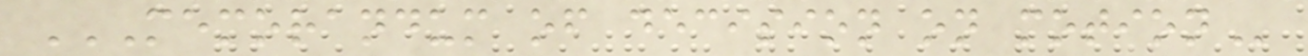MEMORANDUM OF DECISION ON MOTION
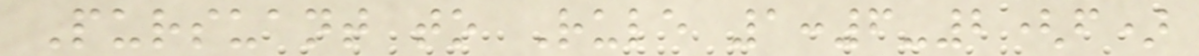Pursuant to Rule 1:6-2(f)
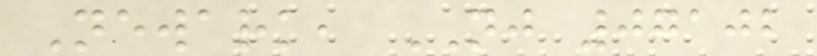Newark, NJ 07102
